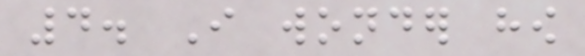4. I wonder how
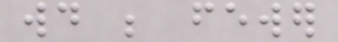would be fewer
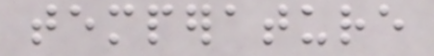temperature
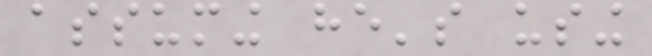assuming he's using
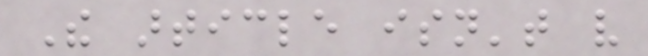The article isn't very
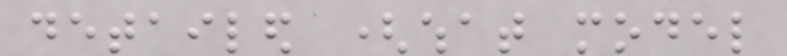detailed (what model
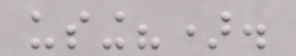using?).
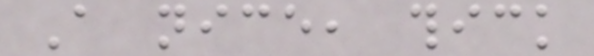A nice, thick
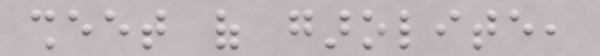sheet of garolite,
